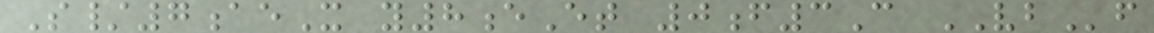S/7aeX y8eEt 0f3C VBf
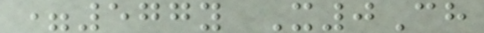=577y X0Ch
